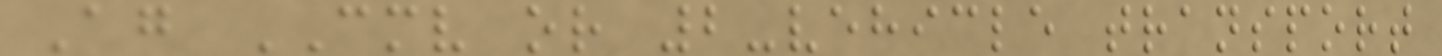Ag CMV or 2-vehicle transport
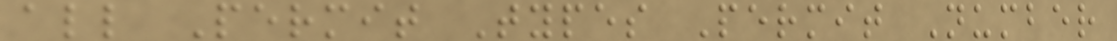all Permit Types Permit Number
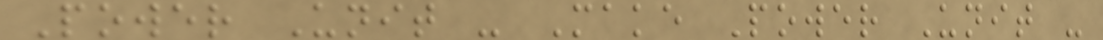Power Unit - Make Power Unit -
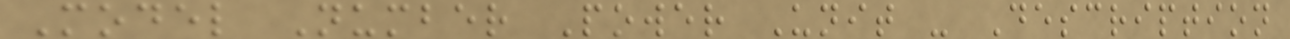Model Number Power Unit - Description
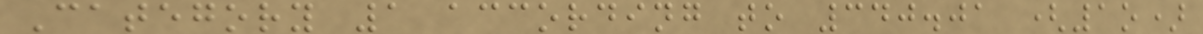Category 1 according to 340.01 (1o)
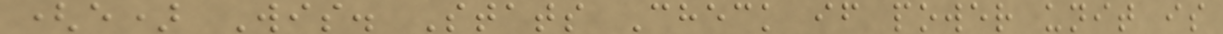(e) Wis. Stats Check if power unit is
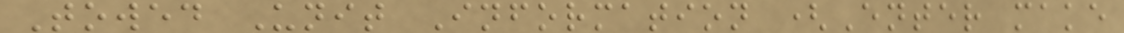Towed Unit Information (Enter make
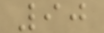90
